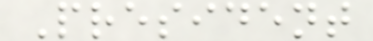President
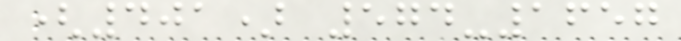(401) 574-1657
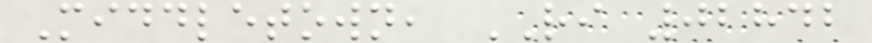Middletown, RI 02842
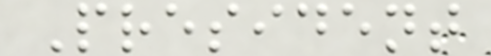President
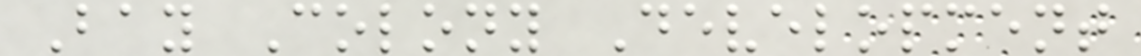Bay Colony Development
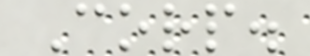Corp.
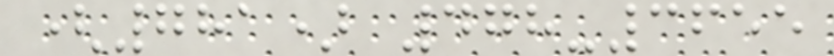(781) 478-3655
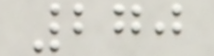270
